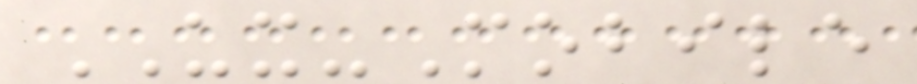UX-Mobile
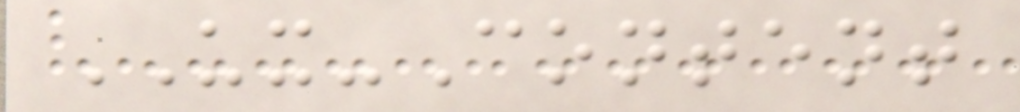UX-Content
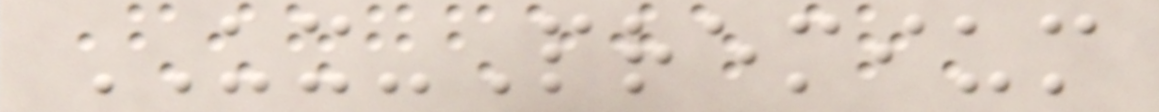UX-Premium
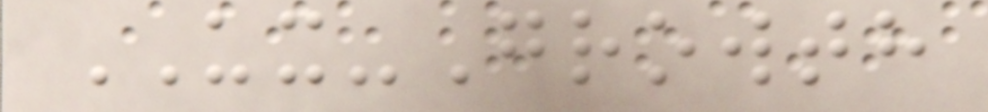UX-Growth
